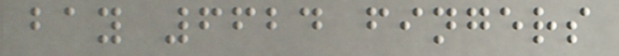bay 6624 fingers
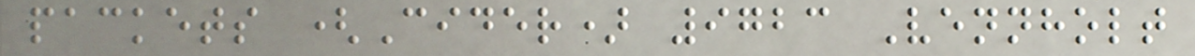packets (Cider) 9723 Vennholt
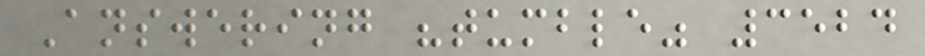Answering "tumble" 3524
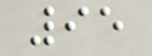95
